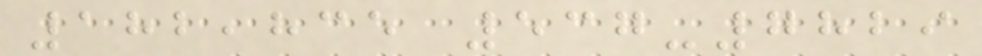182,835 537-7829
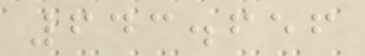643.656
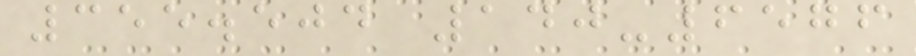355.504 140-6576
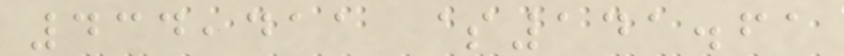434,411 $141.61
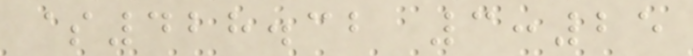$428.32 3:25
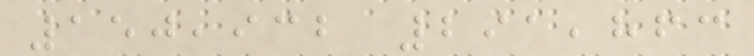150,932 291,863
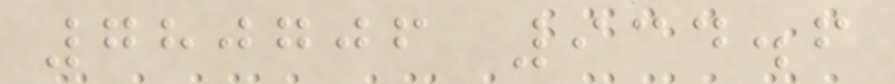780706 934.6
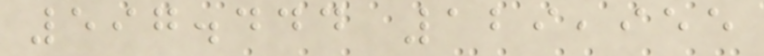597.444 129,955
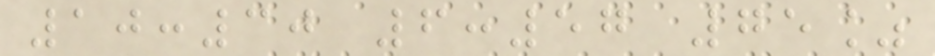10:30 6:57 75%
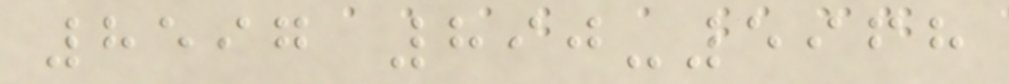8597 890-5968
